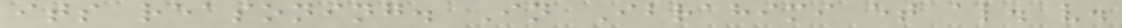its reasoning. In Ibrahimi et al. v.
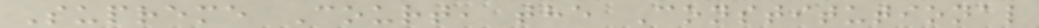Supreme Court, the Constitutional
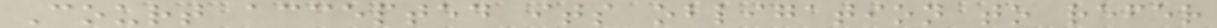Court accepted its obligation to refer
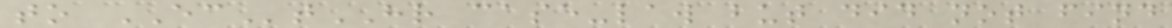to ECtHR case-law but did not find
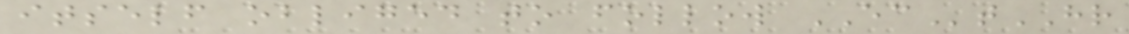itself obliged to follow ECtHR
